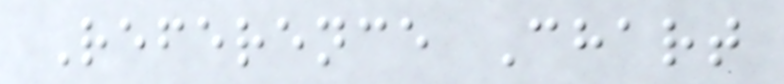Reference Chart
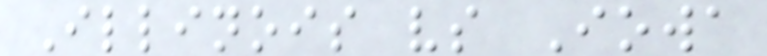Illinois vs Iowa
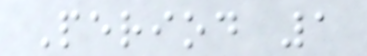Period 1
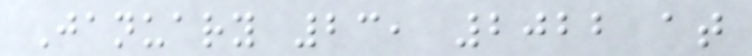January 23, 2022 at
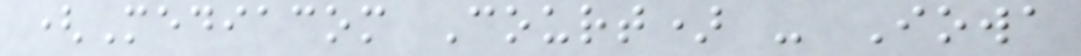(Mediacom Court) - Iowa
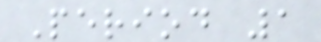Period 1
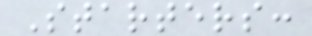Starters:
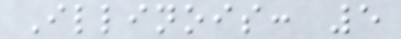Illinois: 5
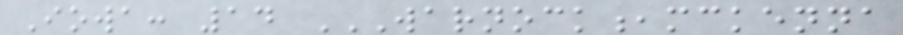Iowa: 14 WARNOCK,MCKENNA
